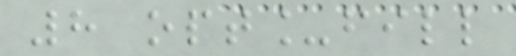8 opt_fill
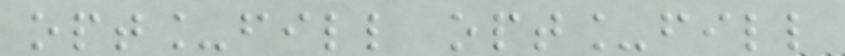opt_fill opt_fill
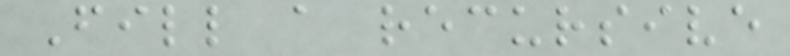Fill a recursive
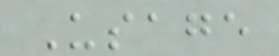Usage
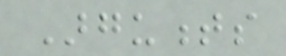Arguments
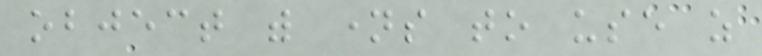object with names to use as
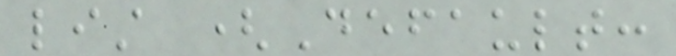list (Default:
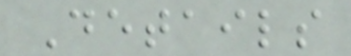Details
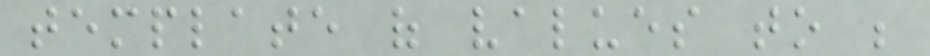template of values to be
